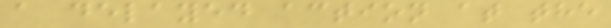a delayed action at the
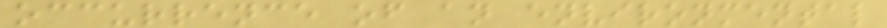occurrence of an environmental
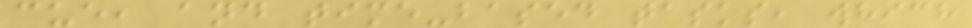cue, and time-based tasks, which
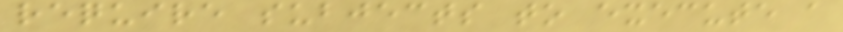require subjects to execute a
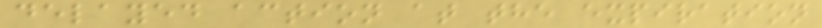delayed action at the expiration
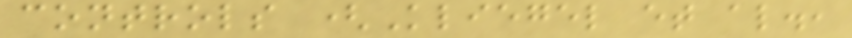controls (Kliegel et al.,
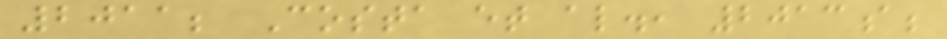2011; Costa et al., 2013a;
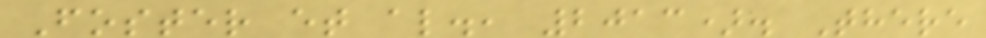Foster et al., 2013). There
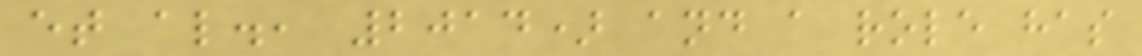et al., 2014) and a role has
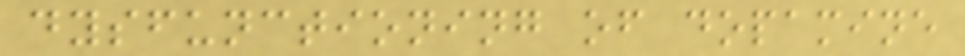dysfunctioning of dopamine
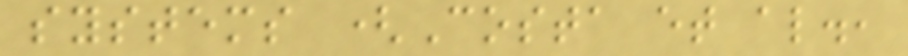systems (Costa et al.,
